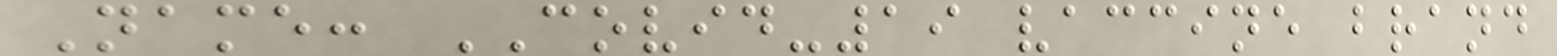Name: COVID-19 vaccine brand
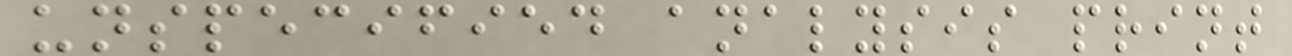unspecified analysis print
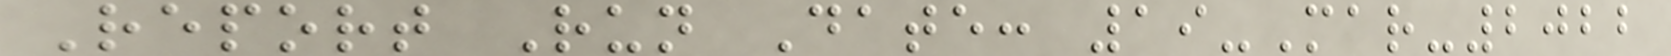Report Run Date: 19-Mar-2022
